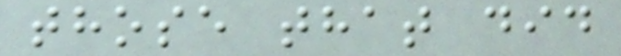those that did
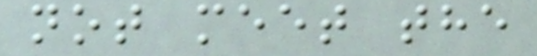not meet the
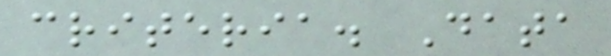criteria. Data
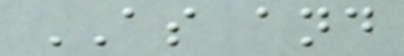AS and
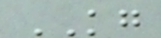KG
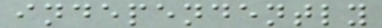independently
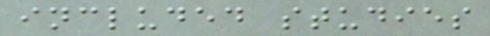included studies
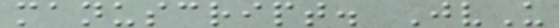manuscript. JvU
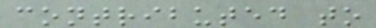contributed to
